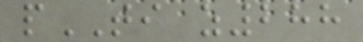pTI z288
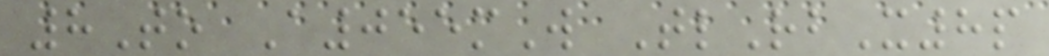8To A055mW TlRbX8p
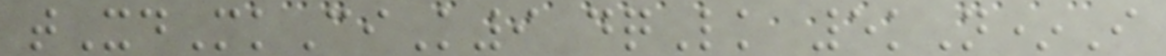tXdMkCiK9 dqLk 5kN*I
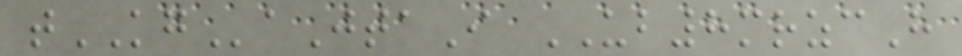tKGaJtaI UB8mrzcH
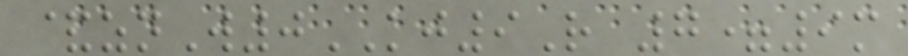&znW0KJ9R 7=9m
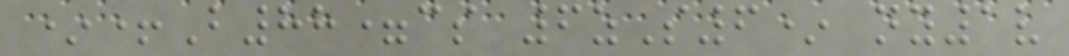*+B88=cs 6zS6* ny1v
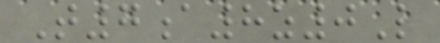T7a8z0L
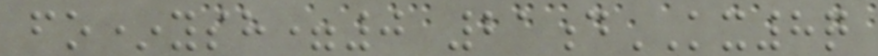fo*ysh=0 21dKX8q
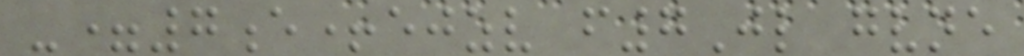-=7e+ejzv f7Jl gvne
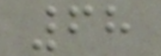68
